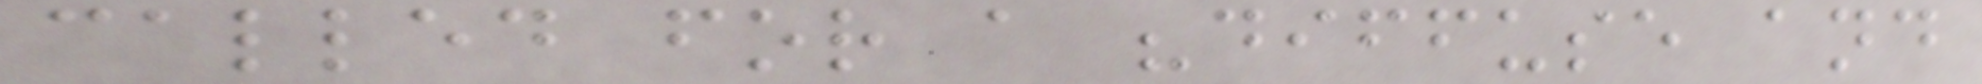called for a "diffuse and
